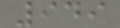949
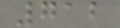712
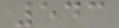543
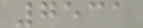7531
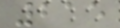215
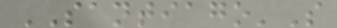SANTIAGO'S
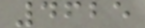4625
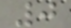0
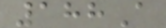188A
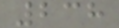238
